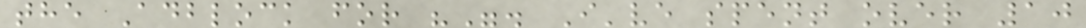the Adblock for "". I've spent over 10
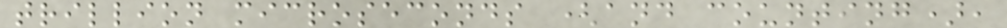trillion microseconds (and counting),
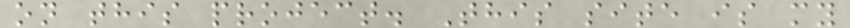on this project. This site is my
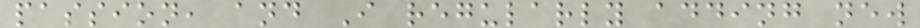passion, and I regularly adding new
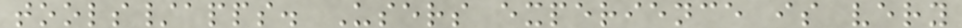tools/apps. Users experience is very
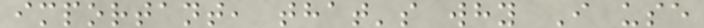important, that's why I use
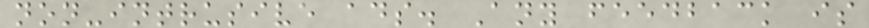non-intrusive ads. Any feedback is
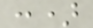:)
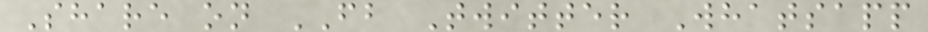Share on FB Twitter Whatsapp
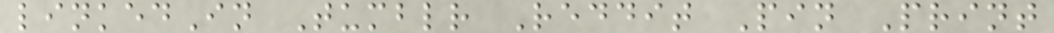linkedIn Tumblr Reddit Pin Print
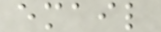email
